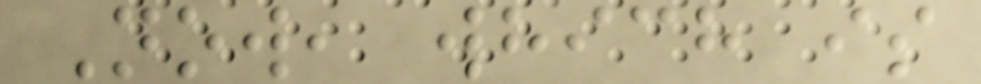Now, which is
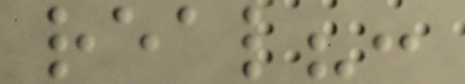real?:
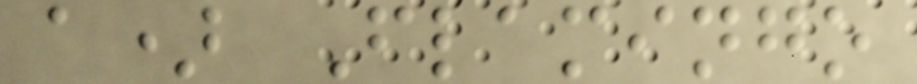a) Flamingo
